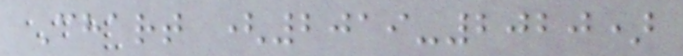Chart (2019-2020)
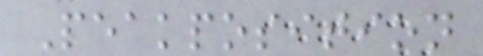Peakposition
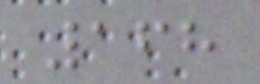168
